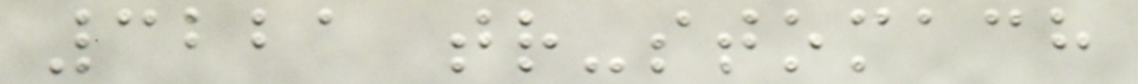3221 tr-stomach
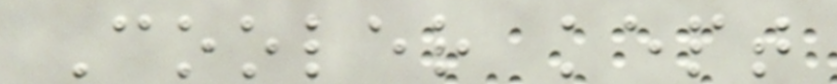Cooler kept
